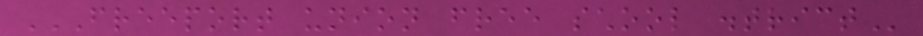FREEPORT UNION FREE SCHOOL DISTRICT
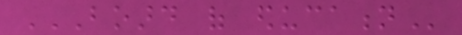BOARD OF EDUCATION
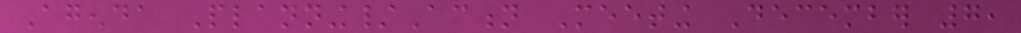Agenda Planning/Action Meeting December 7,
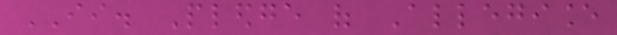II. Pledge of Allegiance
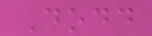Dodd
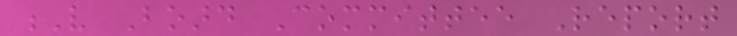V Board Committee Report
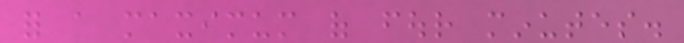for a maximum of four minutes.
